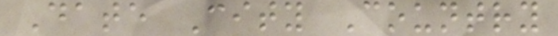Date City Country
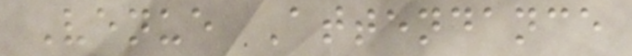Venue Attendance
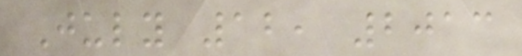July 12, 2013
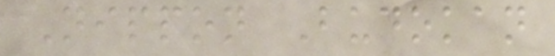Nippon Budokan
